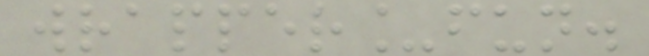wrapper_fun.
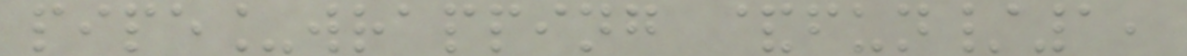pipe_wrapping &fun/1,
